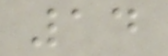14
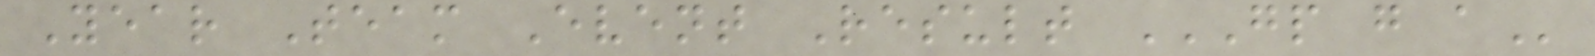Year Team Event Result GP G A
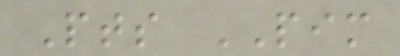Pts PIM
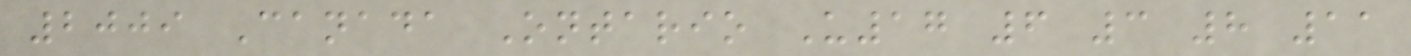2009 Canada Ontario U17 6 3 8 11
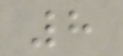8
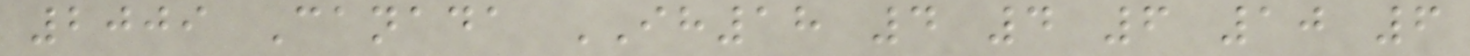2009 Canada IH18 4 4 6 10 6
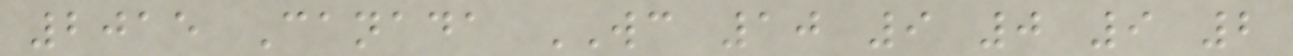2015 Canada WC 10 9 0 9 2
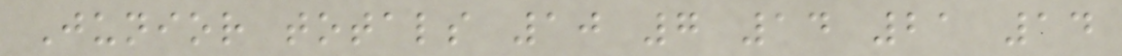Junior totals 10 7 14 21 14
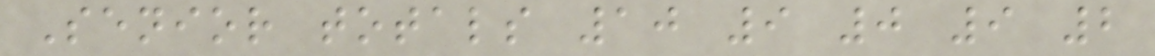Senior totals 10 9 0 9 2
